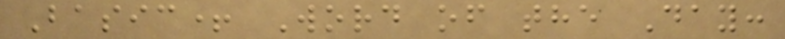Basic+ Word of the Day:
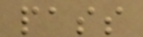pass
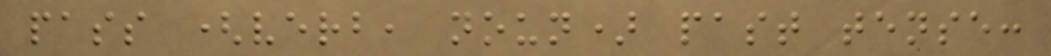pass (verb, noun) past tense:
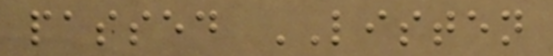passed LISTEN
